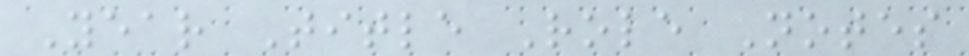Year Title Role Notes
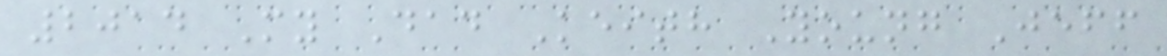2014 My Dad Keith Young Jeff
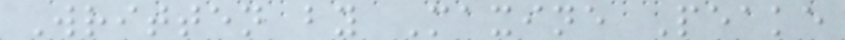Written by Maxine Peake
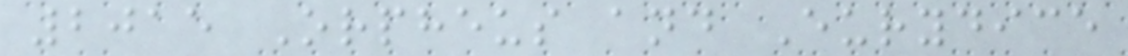2015 Orpheus and Eurydice
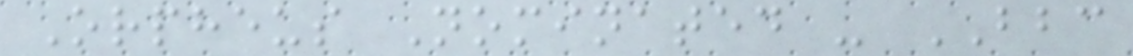Orpheus Nominated - BBC
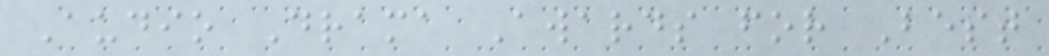Audio Drama Awards for Best
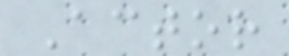Actor
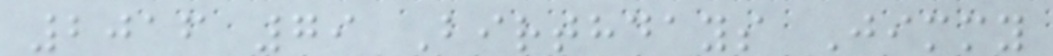2016 79 Birthdays Jimmy
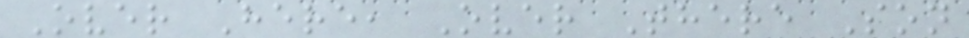Over Here, Over There Son
